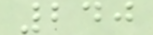240
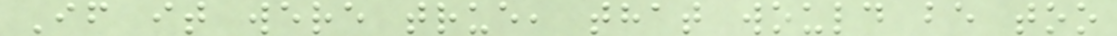If it were true, that would be too
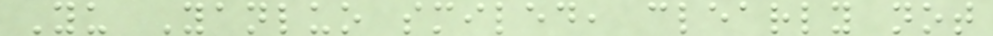Yu Yanluo smiled, clearly not
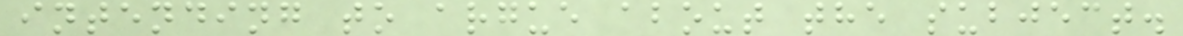intending to argue about the subject.
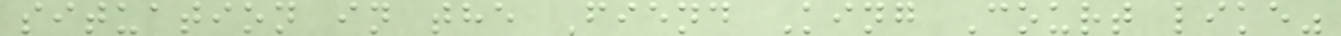situation in the Fiend King Court like"
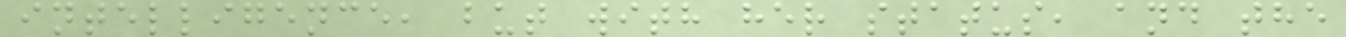intelligence, but with her status, and the
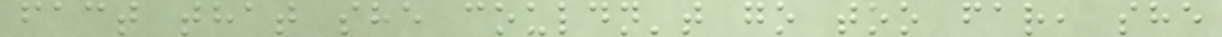fact that she couldn't go too far, she
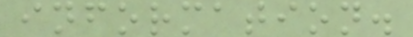information.
